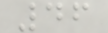46
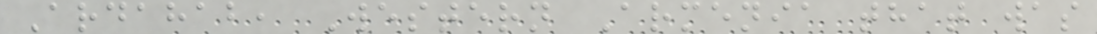Ardahab, Western Armenia that was
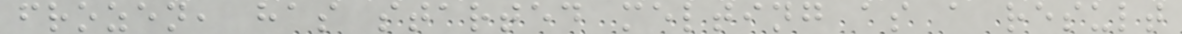frozen, has started melting as a result
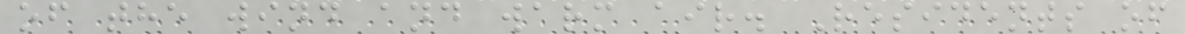of the wind and warm air. Residents of
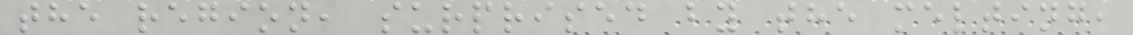the region, surprised by the melting,
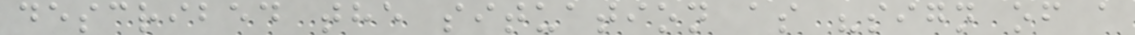described the situation as "sign of a
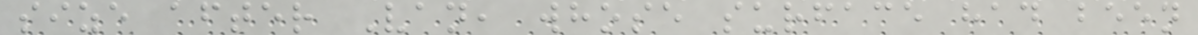size after Van, whose surface had been
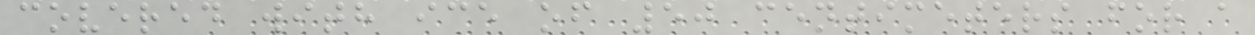covered with ice of 50 centimeters for a
